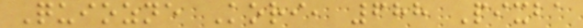Quiozne Kori, 688 Pixba
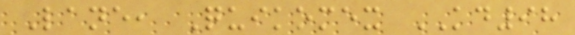Lane, Quikomex KD98
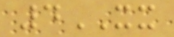4XX
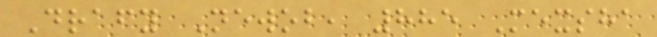Drafy Newob, 885 Mexsha
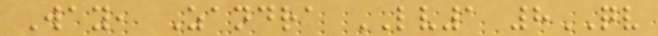Way, Zandra LV1 8QV
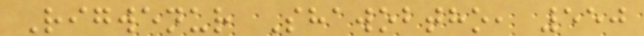Rigwenur Shawobtho, 550
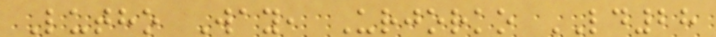Lutho Way, Urjorko LD28
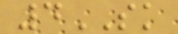4SK
